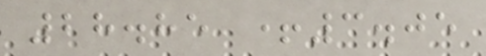28.85 +3.05
